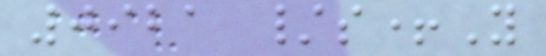0921 /s+Y
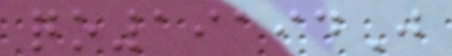qo19194J
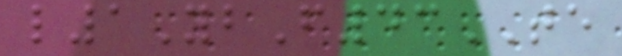l1YbF43TE
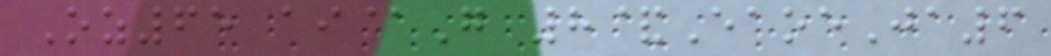Oz65 ai@G 8&EaoeJa6
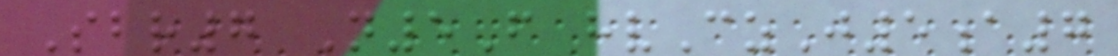Sbr7 N5F hvCzJ5a7
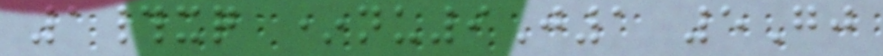1#xq *nu9J1 5Gj
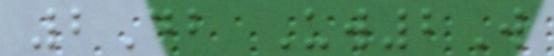2Db Uw2W
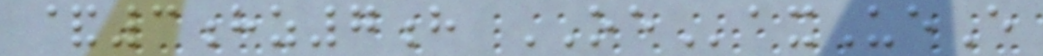&3hz7h OEaxUeE
